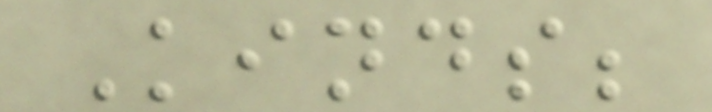Kinds;
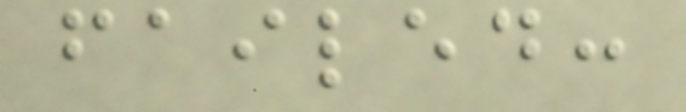failed:
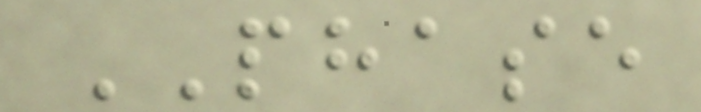PHASE
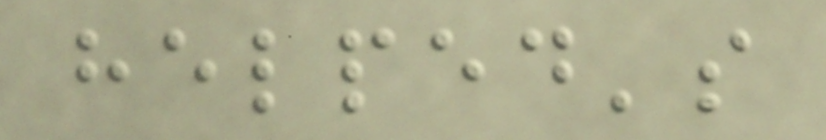helped's
